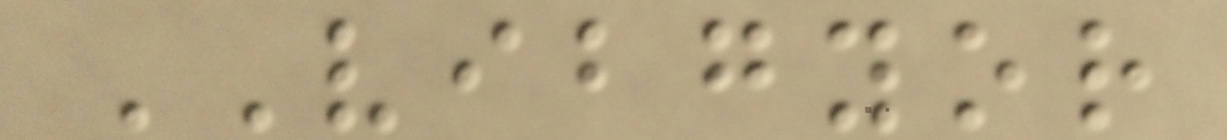VIBGYOR
